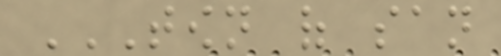TOWN OF SAN
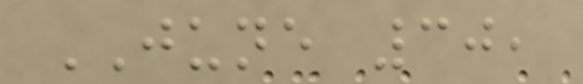JUNE 30,
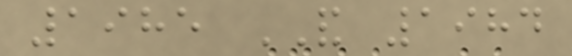1985 AND 1984
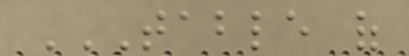TABLE OF
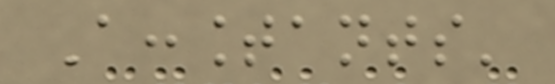Accountants'
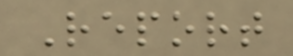Report
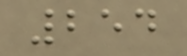254
